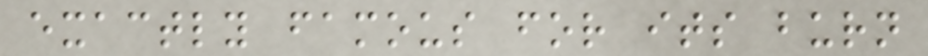exactly famous for its burn
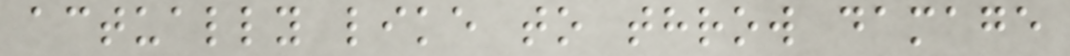actually like to throw damage
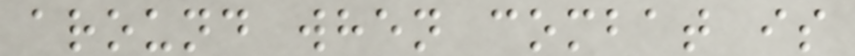around when combat is
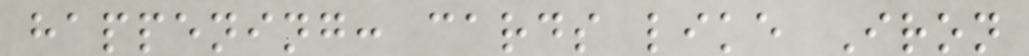happening: cards like Iron
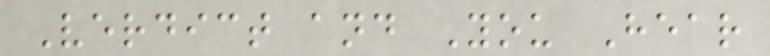Verdict and You Hear
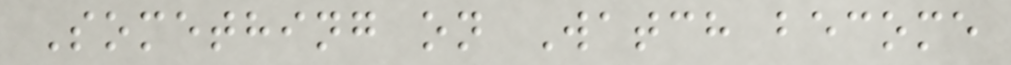Something on Watch become
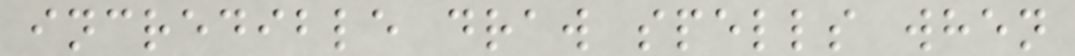incredible draw spells when
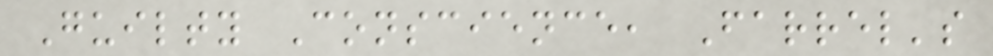Guilty Conscience, Farrel's
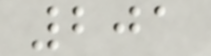201
